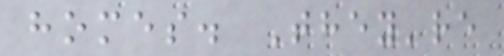homes. They're
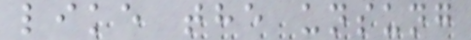like the unsung
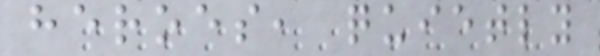heroes, quietly
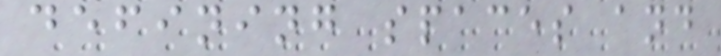defining spaces and
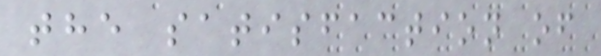the satisfaction of
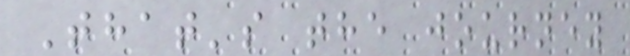That's the journey
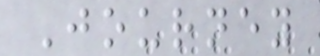Journey
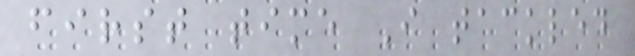first time I tackled
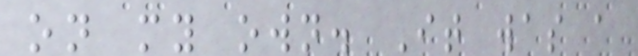on my own. It was a
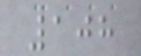108
